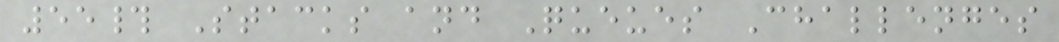55# Stacks and Queues Challenges
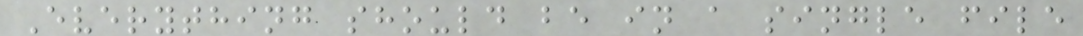Everything should be in a single file
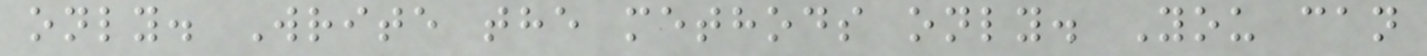only. Write the methods only. You can
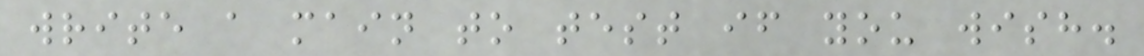write a main to test if you wish.
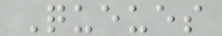Queues
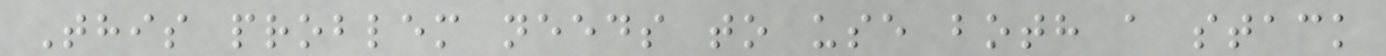This problem needs to use both a stack
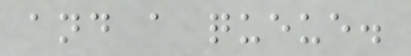and a queue.
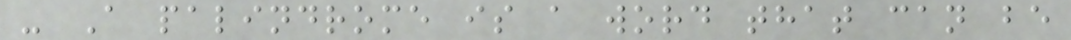- A palindrome is a word that can be
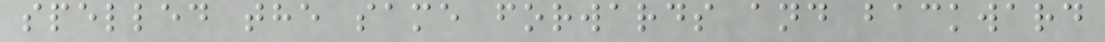spelled the same forwards and backward
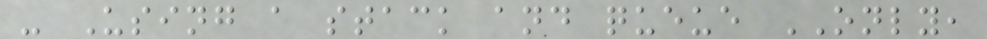- Using a stack and queue ONLY,
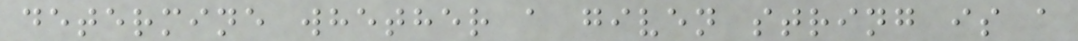determine whether a given string is a
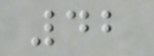42
